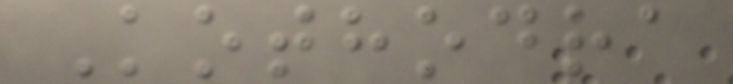Kothodra
